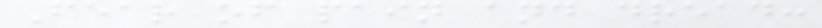Fear of pain and dread:
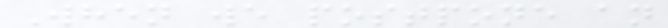When we postpone an
